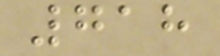718
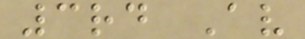3rd Av
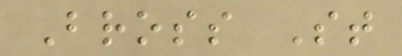Bross St
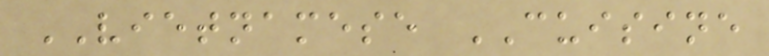VIETNAMESE CUISINE
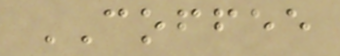COFFEE
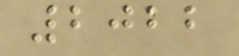2022
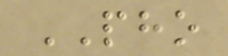PHO
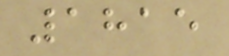1815
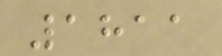1811
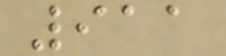911
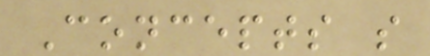Concepts s
